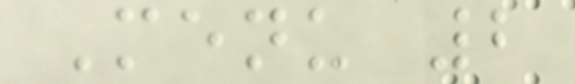Menu 2
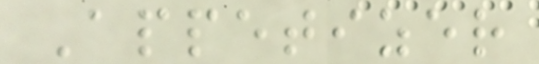Appetizer
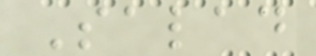Salad
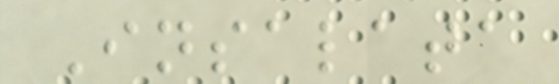Insalata
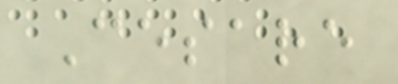Cesare
